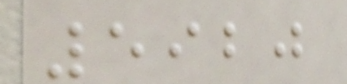5920
